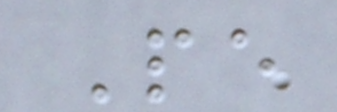Pe
